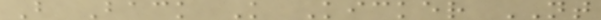B Back K Kicker NT
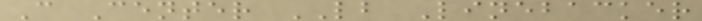C Center LB Linebacker
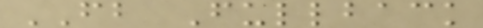FB Fullback
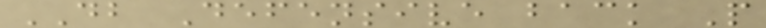DB Defensive back P
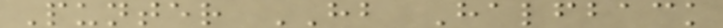Punter HB Halfback
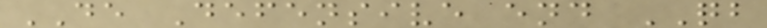DE Defensive end QB
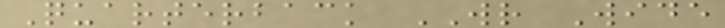Quarterback WR Wide
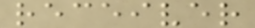receiver
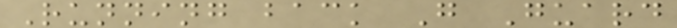Running back G Guard
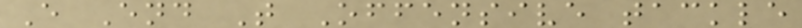E End T Offensive tackle
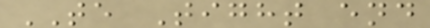TE Tight end
